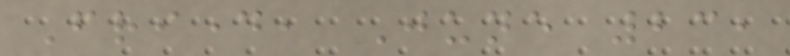Friday, June 23,
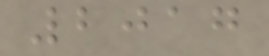2017
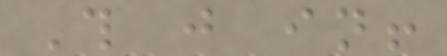This just in!
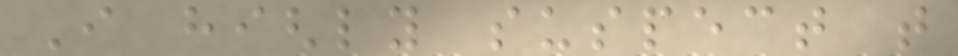I highly suspect that
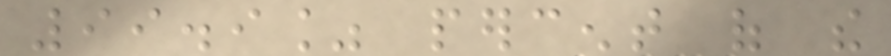99.9% percent of the
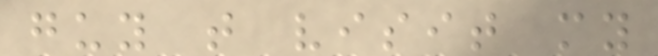guy that visit my
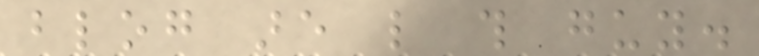blog are like this guy.
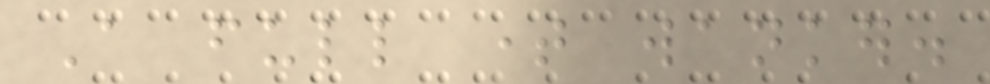A full time wanker.
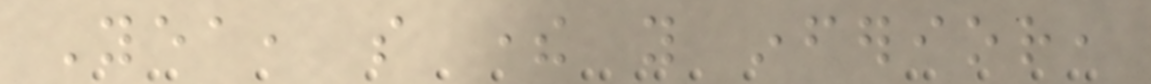Yea, so there you inferior,
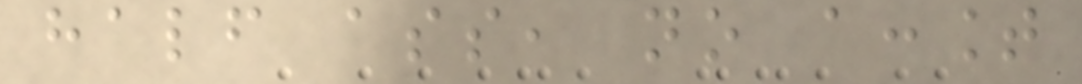half ass, no account
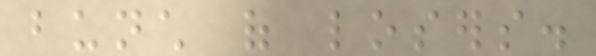bunch of losers.
